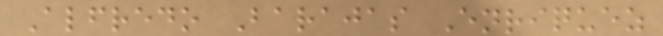Alfredo Barajas Enriquez
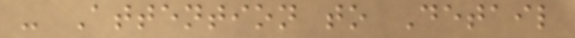- Attention to Detail
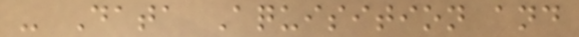- Data Aquisition and
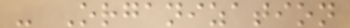- Organization
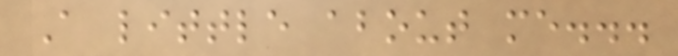A little about me...
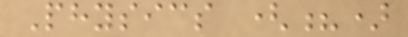Physics (?)
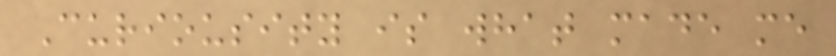Curiousity is what made me
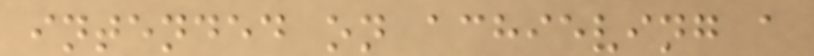intended on achieving a
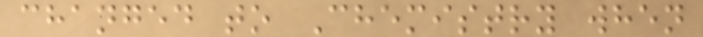changed to Chemistry when
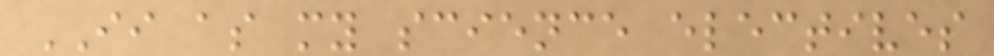II as my science electives
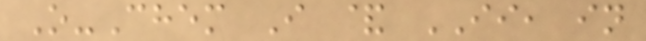O-Chem I & II, in
